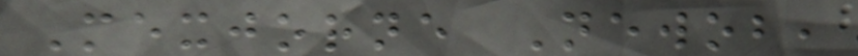Mexjorne Newob,
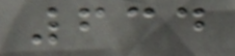634
